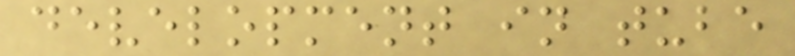development in tube
